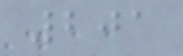201
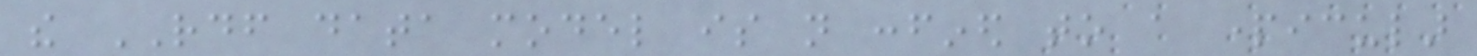the RDF data model is not confined to a particular
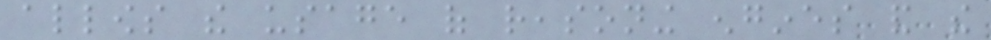allows the usage of reasoning engines and the
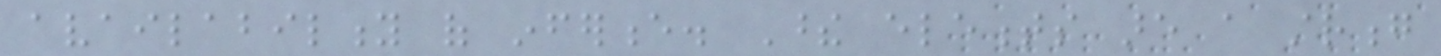availability of inference. These elements are a strong
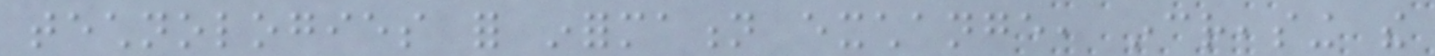technologies for information exchange, increasing the
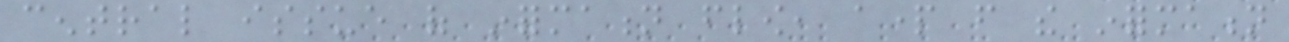central issue of information flow, apart from the information
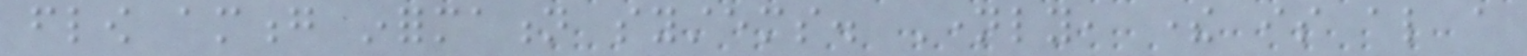flow among information systems. Namely, there is also a
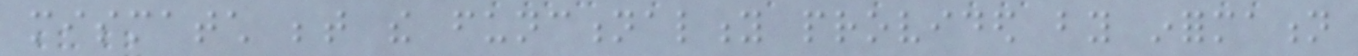mismatch between the functionality provided by information
